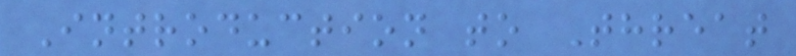Introduction to Threat
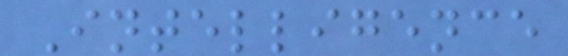Intelligence
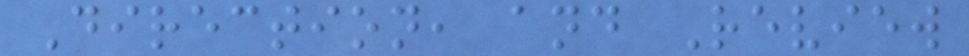Direction, and Review
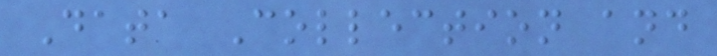Data Collection and
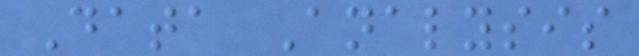Data Analysis
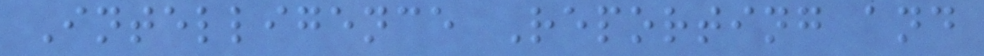Intelligence Reporting and
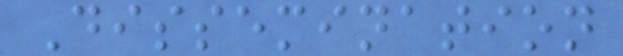Dissemination
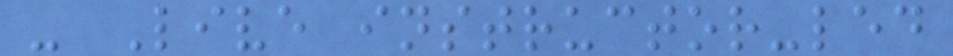- Live instructor-led
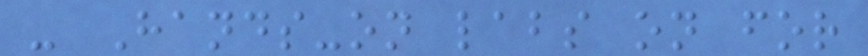- Hands-on labs on for
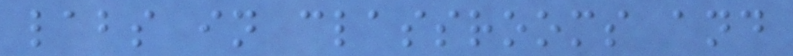labs in classrooms and
